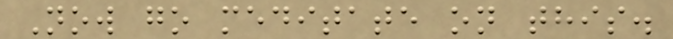Now go meditate on this.
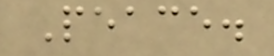Peace.
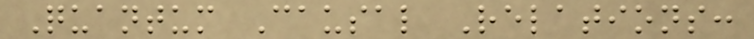Quantum Causal Relations:
